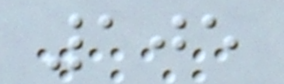105
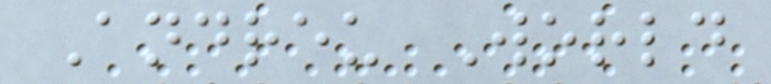Andreu World
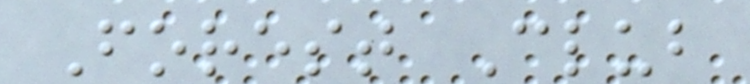Forest Club
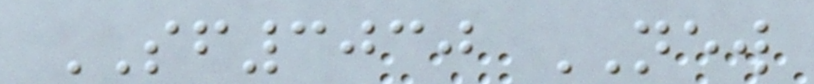SF3030 NEW
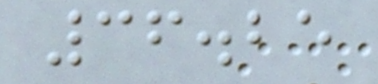36.25
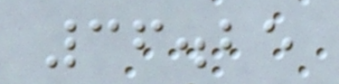36.25
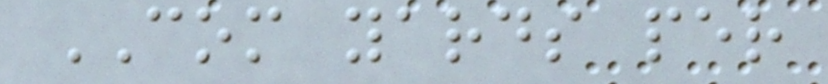COM yards per
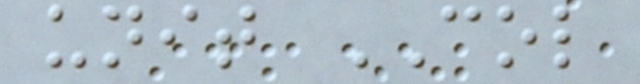unit COL
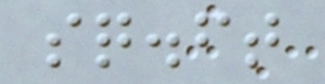sq.ft
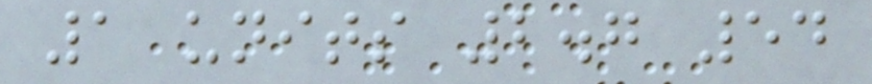1 units 2.7 54
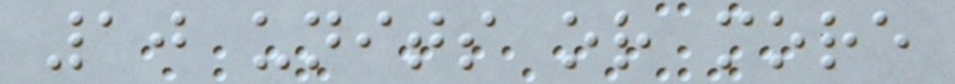10 units or more
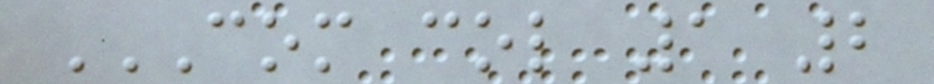COM COL 1 2
